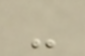-
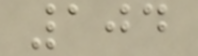104
